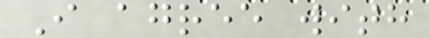I agree with
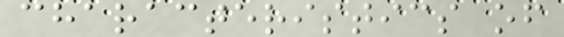characteristics of
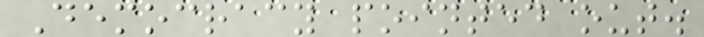Democracy pointed out.
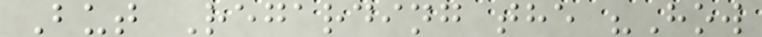But Regarding the "How
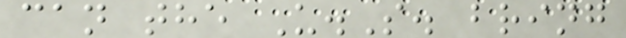can the U.S. bring
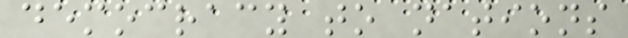democracy to nations
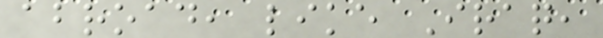abroad, like Iraq,
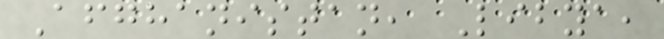Afghanistan, Libya,
